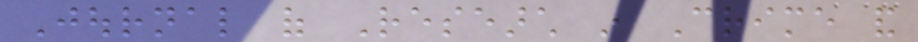Journal of Research in Crime and
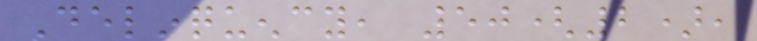Delinquency, 50(2),
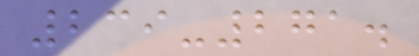239-271.
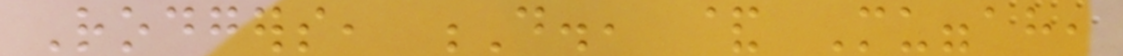Rodgers, D., & Muggah,
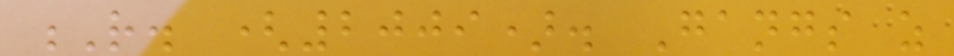R. (2009). Gangs as
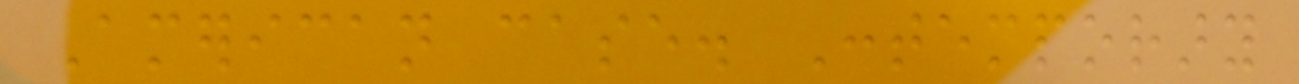American case. Contemporary
